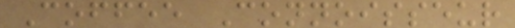Coffee Connoisseur
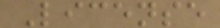License
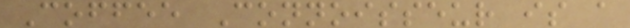Coffee Connoisseur is a
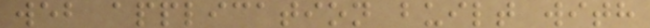web application built with
